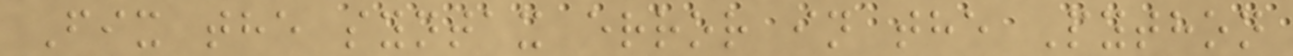Fix the syntax error in the Python
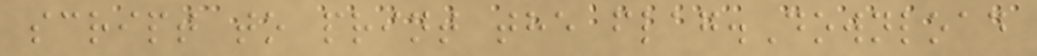script to print the flag.Download
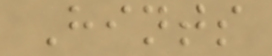Hints
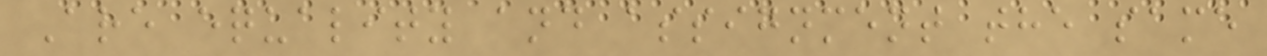Are equality and assignment the same
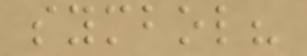symbol?
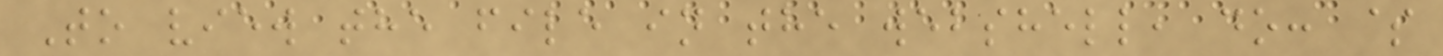To view the file in the webshell, do: $
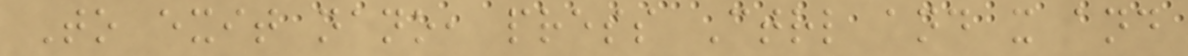To exit nano, press Ctrl and x and
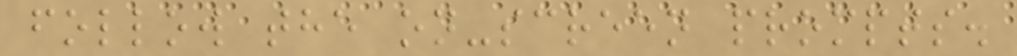follow the on-screen prompts.
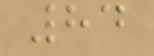84
